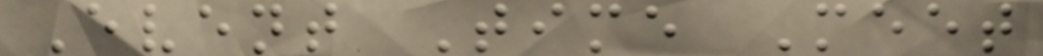Event Time Meet
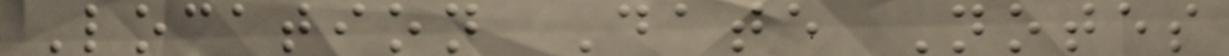Location Date Notes
